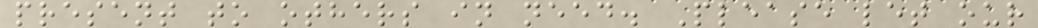present to others in need. Please let our
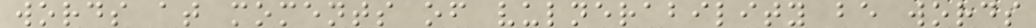words at moments of vulnerability be words
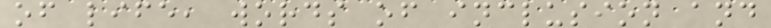of life, words of inclusion and
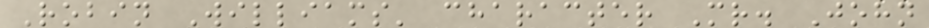Robin Williams' character Mr. John
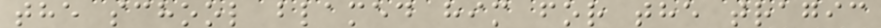the school blamed him for the tragic
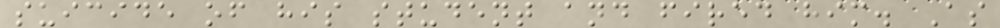suicide of his student and fired him. As
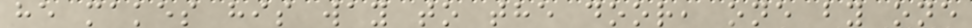he makes his way to the door, one by one
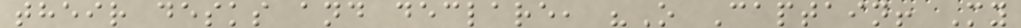their desks and declare, "O Captain! My
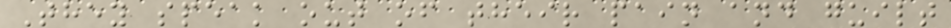They speak out of their pain and guilt
